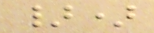})
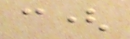c(
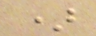)
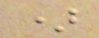)
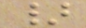}
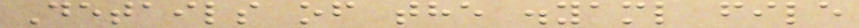Details of the .yaml file
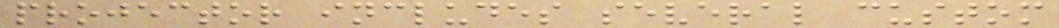projector includes several custom
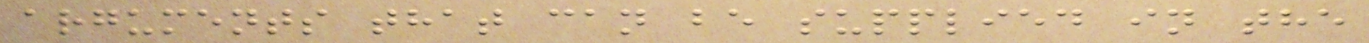arguments that can be supplied in the
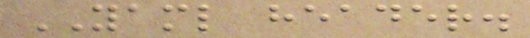YAML header.
